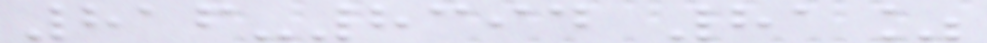816-8394 81%
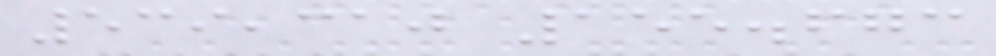539,310 155.673
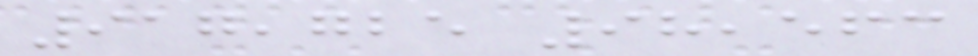917,725 98,563
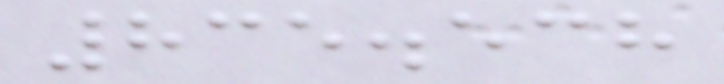835.538
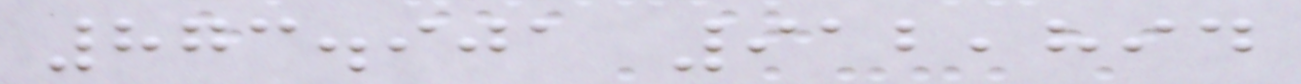873.901 912,894
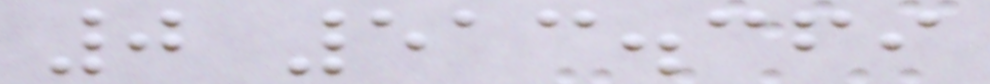0 513.369
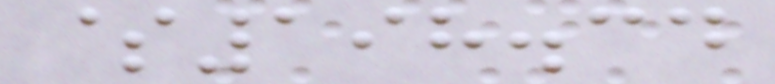$198.34
